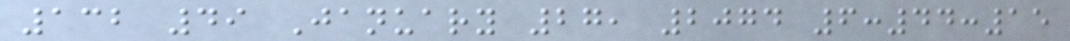132 49 January 27, 2074 6:44:15
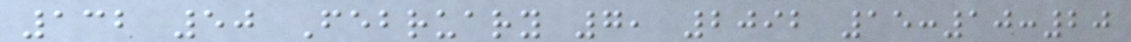132 50 February 7, 2092 15:10:20
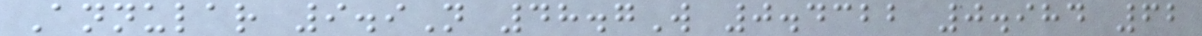Annular 9.9N 48.7W 0.4322 0.984 62
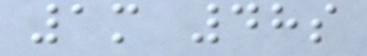1m 48s
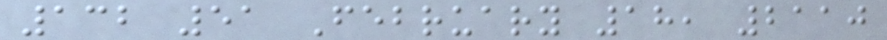132 51 February 18, 2110
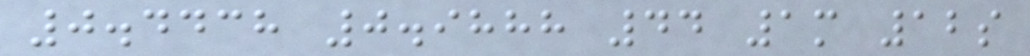0.4438 0.9888 44 1m 12s
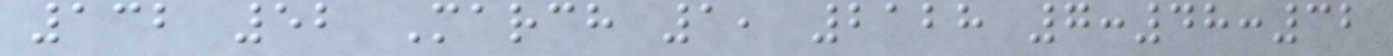132 52 March 1, 2128 7:48:32
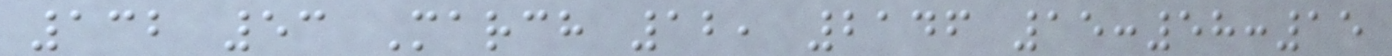132 53 March 12, 2146 15:58:15
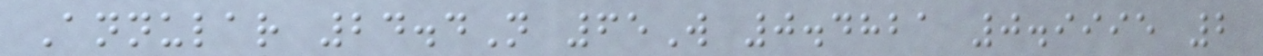Annular 24.4N 65W 0.4821 0.9995 2
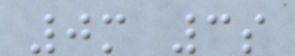0m 3s
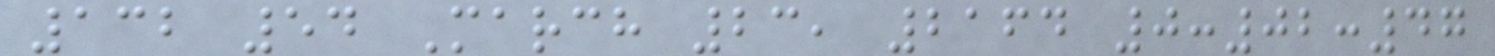132 54 March 23, 2164 0:02:47
